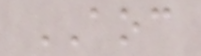AOC
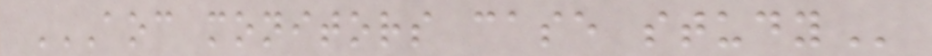AOC MONITORS CASE STUDY
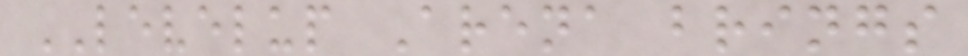LEVELUP Arena brings
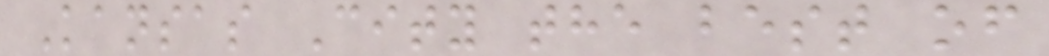Kansas City the best of
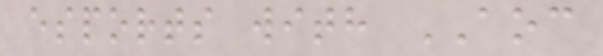esports with AOC
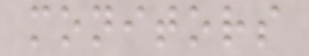monitors
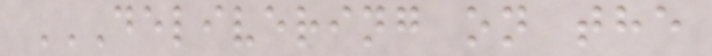DELIVERING ON THE
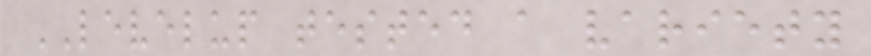LEVELUP tested a variety
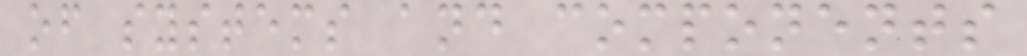of systems and components
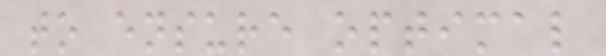to ensure optimal
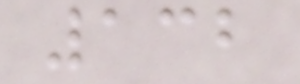132
